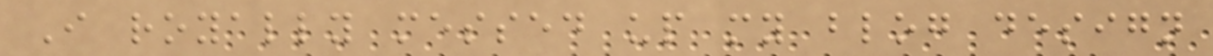I royally messed up my blog design
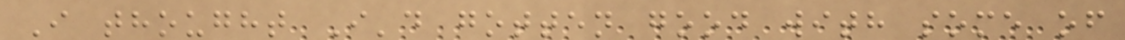I thought I'd gotten good with some of
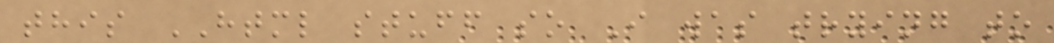this HTML stuff so I was trying to
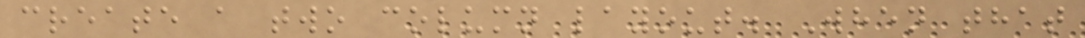create a two column layout. When that
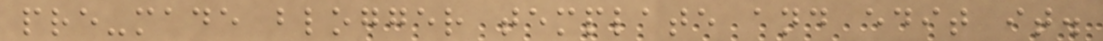pre-made blogger template and edit it.
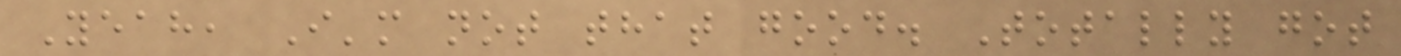Yeah, I'm not that good. Totally got
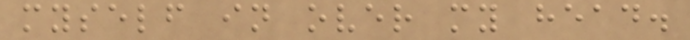myself in over my head.
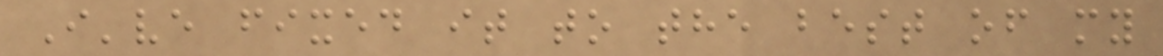I've fixed it to the best of my
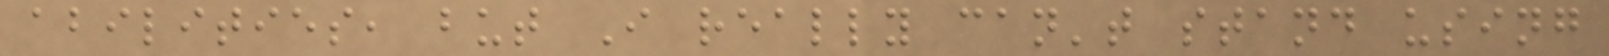abilities, but I really can't stand using
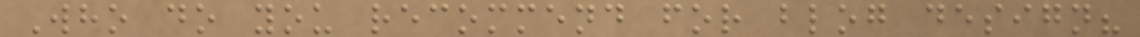Who do you recommend for blog design?
